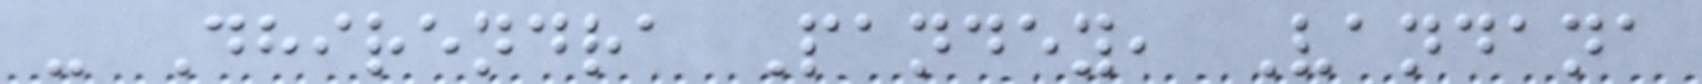- Dhirendra Pandey, Vandana
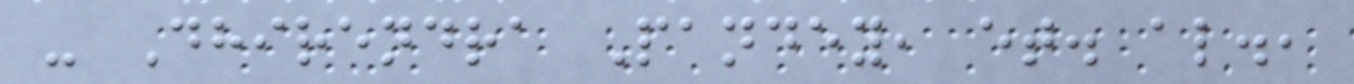- Dhirendra Pandey, et. al.,
